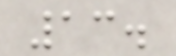13.
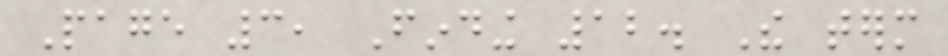Page 3, Finding 12. The term
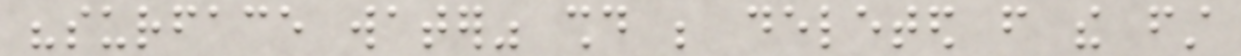"surface water" should be deleted from the first
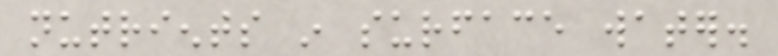nutrients in surface water.
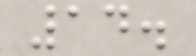14.
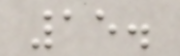15.
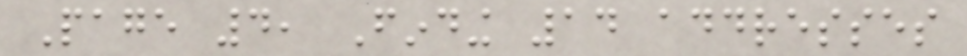Page 4, Finding 14 addresses
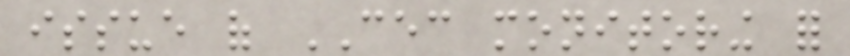issue of CEC monitoring for
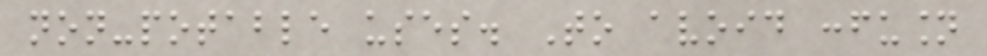non-potable uses. To avoid confusion
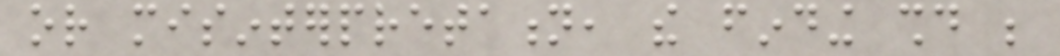or misinterpretation, the finding should be
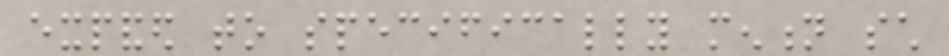expanded to specifically mention such
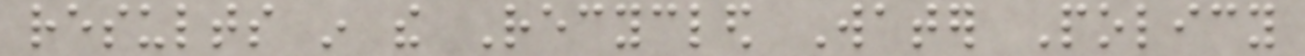results in the Recycled Water Policy
